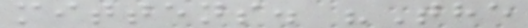mittens. "The
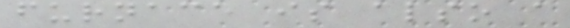furnace is also a
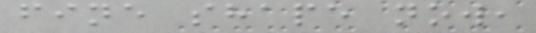fine shape now,
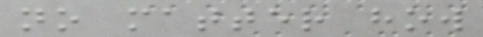no matter how
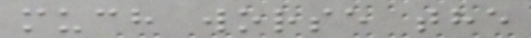much worse the
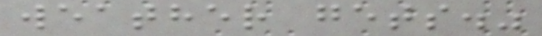weather gets."
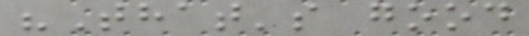"That's good
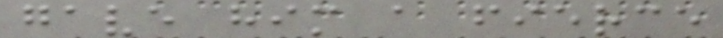gave him a fierce
